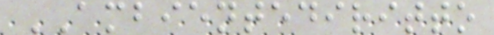AMBIENTEDIRITTO
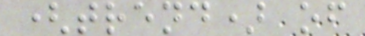(trend) of
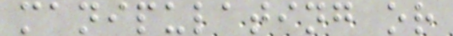manipulating or
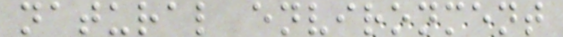natural environment
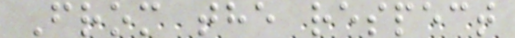From the respect
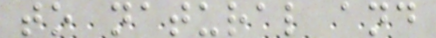to natural and
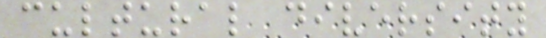cultural diversity
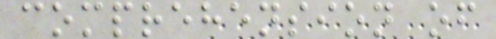comprehension of
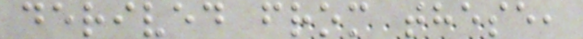derived from these,
